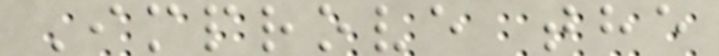Improve the
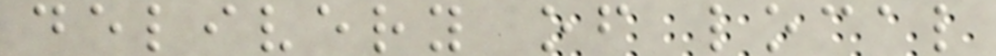delivery of local
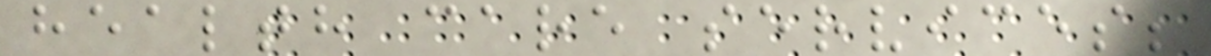health care services;
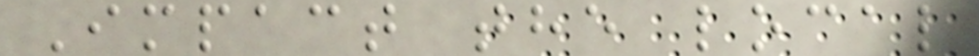Impact the local
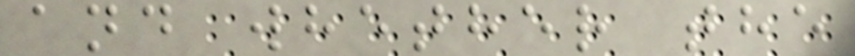and whether the
